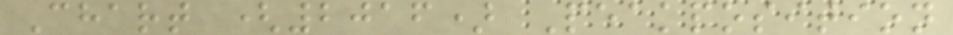Chart (2016) Peakposition
